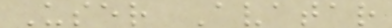User Avatar
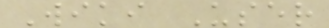Wiki User
